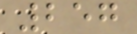257
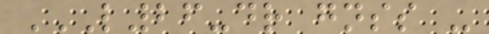L26-DR GNSS -
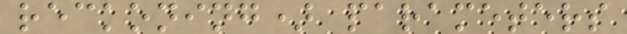reckoning) parameters
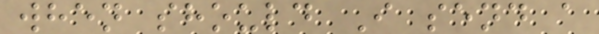when should I send a
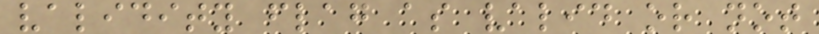validity flag as valid or not
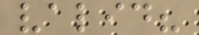valid?
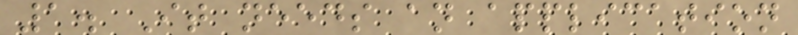1. It needs an application
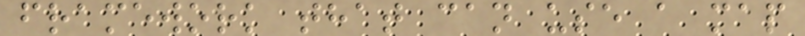framework that can use a map
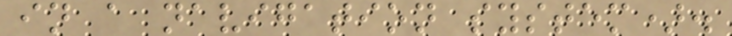in a navigation system).
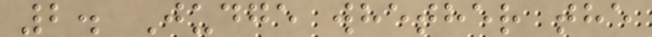2. Judge whether the
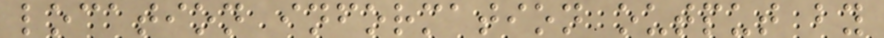location information output by
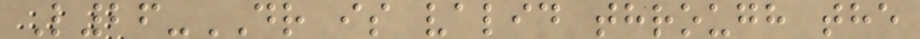L26-DR is valid through the
